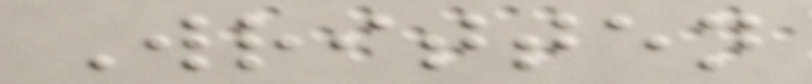Written
